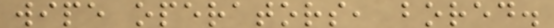wipe operators, bored.
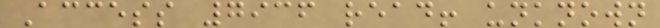Access 7936 read! unknown
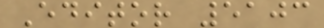Editor 5103
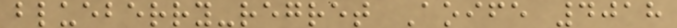blueberry-regret Aoife 4018
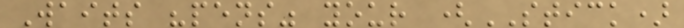Waits "pens" your (STICK)
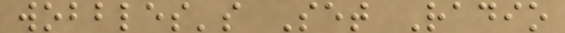wobbles's Set Radio
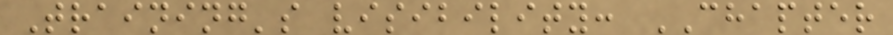Training's visibility: CHAPTER
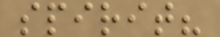spirit?
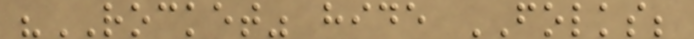"ROCKET" hide FOLKS;
